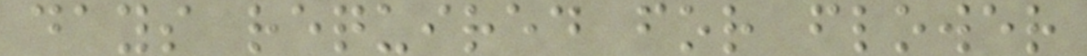days required for flower
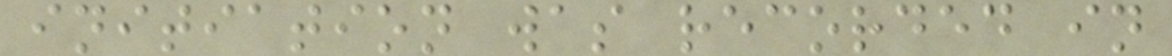initiation was recorded in
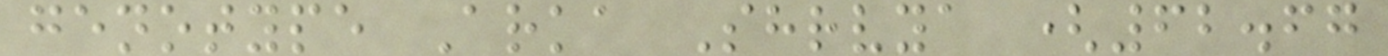genotype Arka Shrvya (62.67
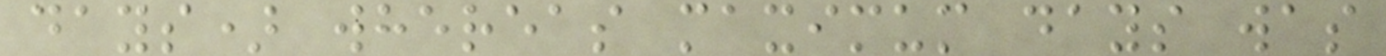days) whereas maximum days was
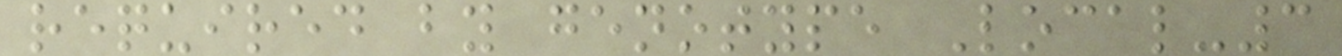required by genotype Local-3
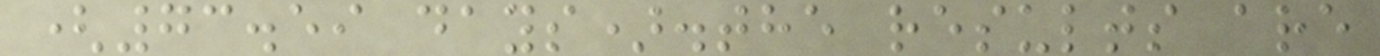(73.59 days).the results are
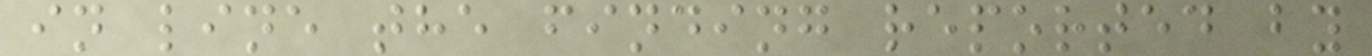in line the finding reported by
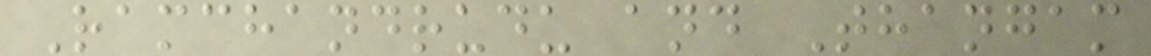Ramchandrudu and Thangam
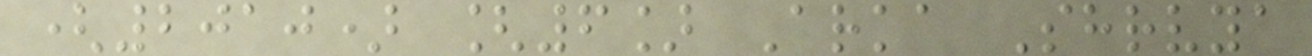(2010) [6] Arka Shrvya
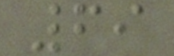69
